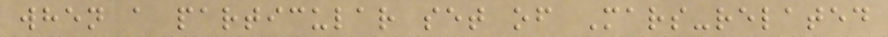when a particular set of Mars-related
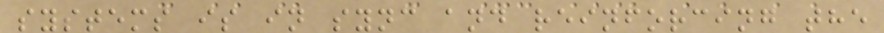systems is in sync and reinforcing the
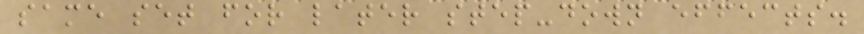same set for later step-down effects.
